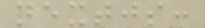nextjs:
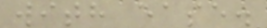with ease.
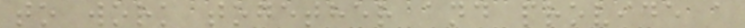to work together and provide a
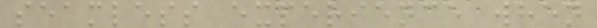seamless experience when
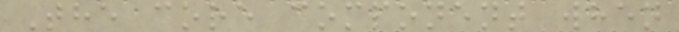The core component when
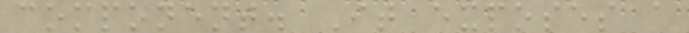component. It exposes a
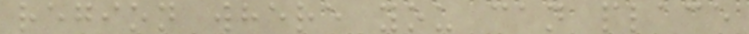region where you can place
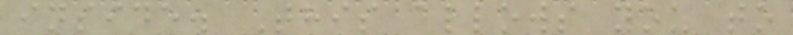inside. This allows you to
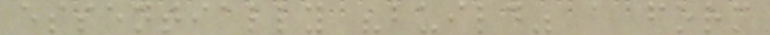essentially "build" a form
